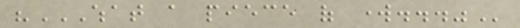"WHAT A PIECE OF WORK..."
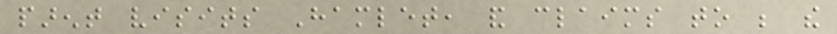parent visits Hamlet, and claims to be the
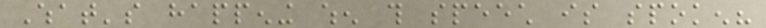What's happening when this speech is spoken?
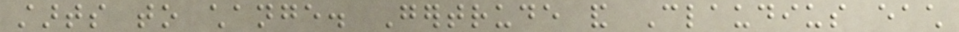starts to change. Gertrude and Claudius each
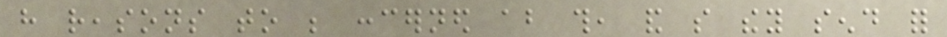have reasons to be concerned about this, and so they send for
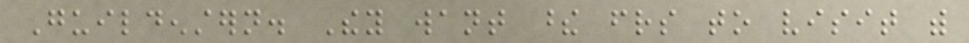Guildenstern. They want these friends to visit with
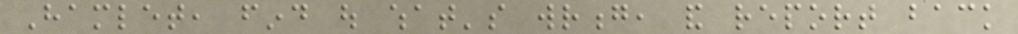Hamlet, find out what's wrong, and report back
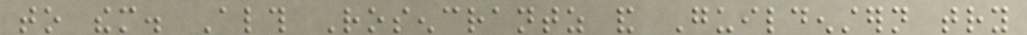to them. Although Rosencrantz and Guildenstern try
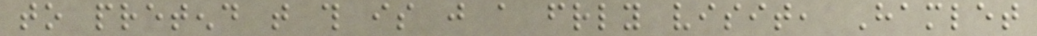to pretend that this is just a friendly visit, Hamlet
